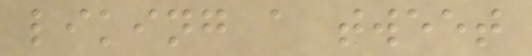liking a tweet
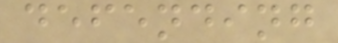defending
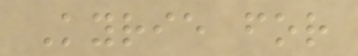Kyrie for
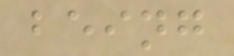being
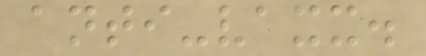anti-vaxx.
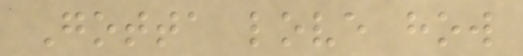Gotta love how
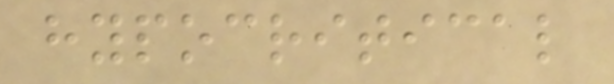hypocritical
